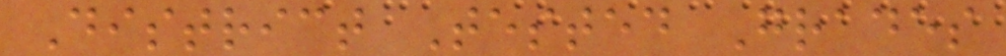District Tested Grades
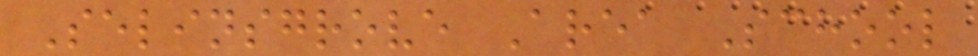Selinsgrove Area School
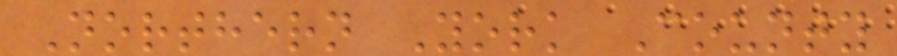Northern York County
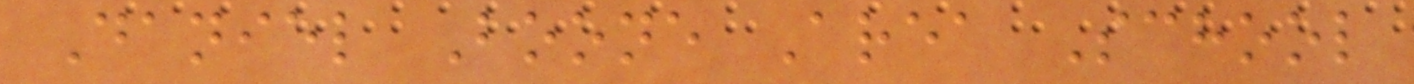Daniel Boone Area School
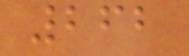262
